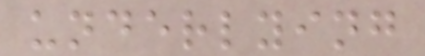underlying
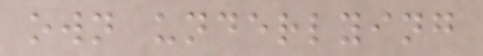own underlying
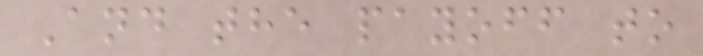And the payoff to
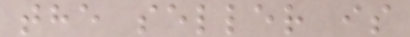the seller is
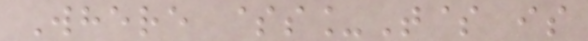Where $s_T$ is
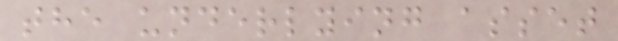the underlying asset
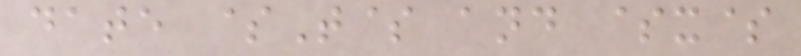date $T$ and $x$
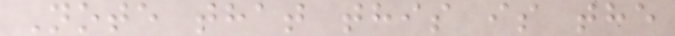Note that this is the
